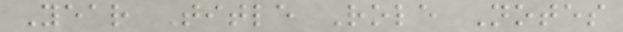Year Title Role Notes
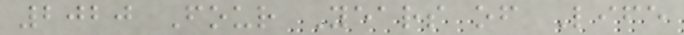2020 Four Years of Life
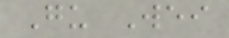Gu Wei
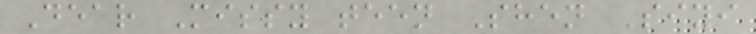Dear Missy teen Shen Siyi
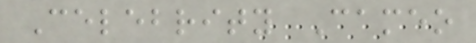Celebrity Cameo
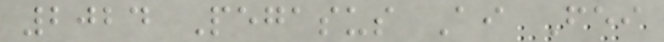2024 Pegasus Ai Fei
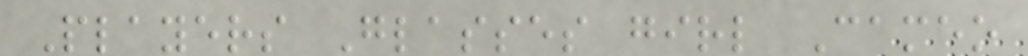Players Glasses girl Cameo
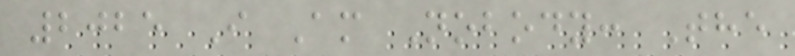2025 I Am Nobody: The
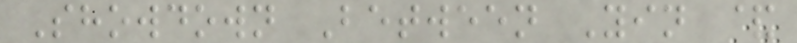Showdown Between Yin &
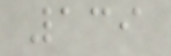139
